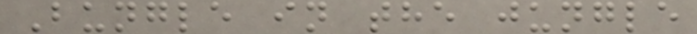Bungle in the jungle
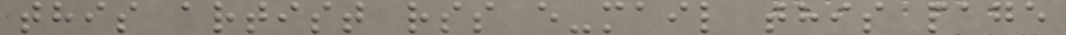this artist rss e-mail this page
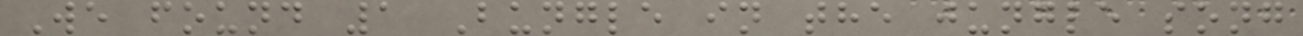We found 1 Bungle in the jungle song
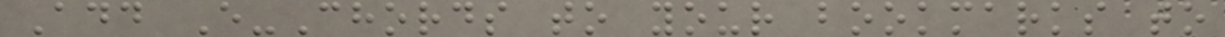Add E-Chords to your bookmarks to
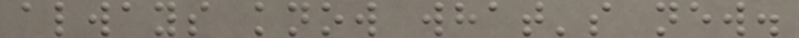always know what's new.
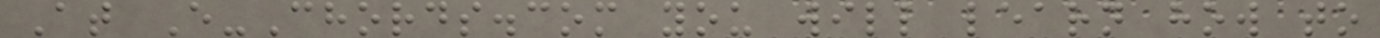At E-Chords.com you will learn how to
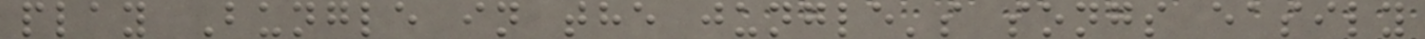play Bungle in the jungle's songs easily
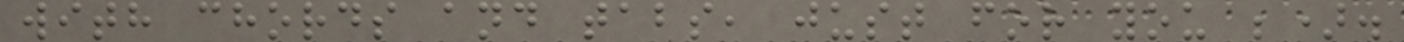with chords and tabs, just for you ;).
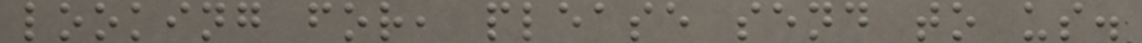looking for, please send to us.
